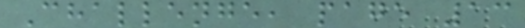Challenge, page 13
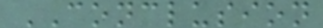CONCLUSION
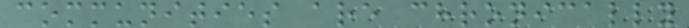communities are chronically
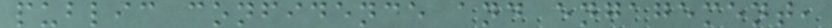public confidence and engagement,
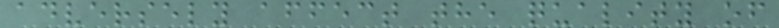adversely affect the quality of
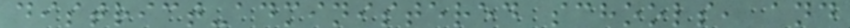district-administered schools, and
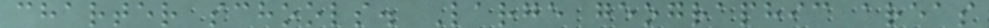charter schools. Large geographic areas
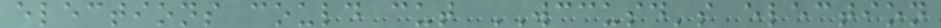elections could cut WCCUSD's election
